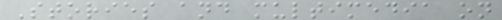Stories and multimedia on
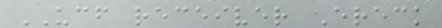UCF receiver Ereck
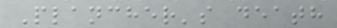Plancher's death
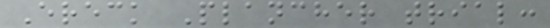Ereck Plancher trial:
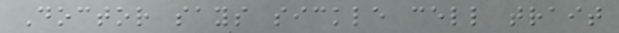Doctor says sickle cell trait
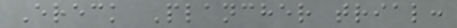Ereck Plancher trial:
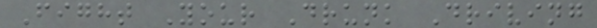Fight Your Drunk Driving
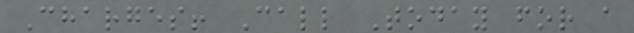Charges! Call Today for a
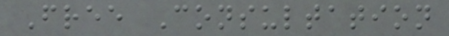Free Consultation
